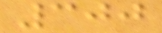300
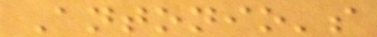Antonio's
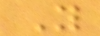Y
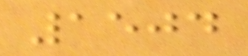1504
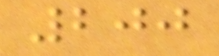200
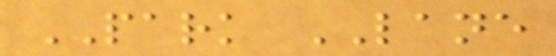PARK LANE
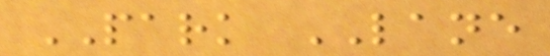PARK LANE
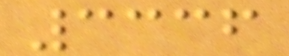3336
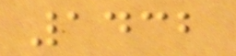1432
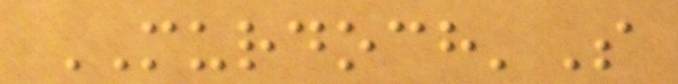MURDOCH'S
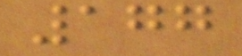177
